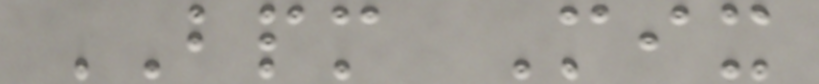BPM Mix
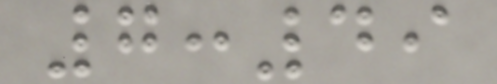7:49
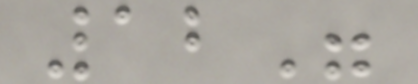12"
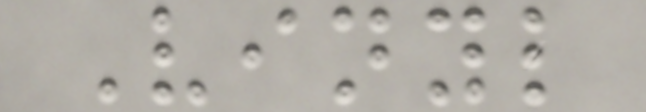Vinyl
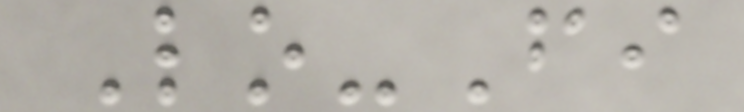Lo-Fi
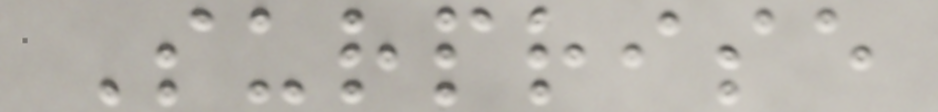Surprise
